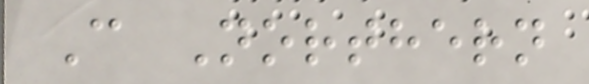C Northern
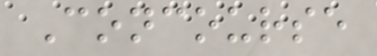Concourse
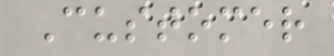Customer
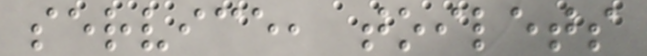service, toilets
